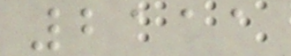2111
